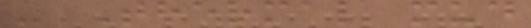- Thermal mud
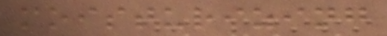moisturizing
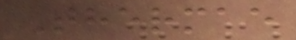Thermae
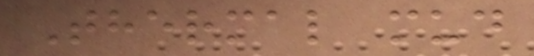Thermal mud
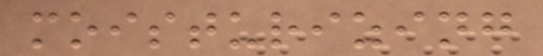moisturizing
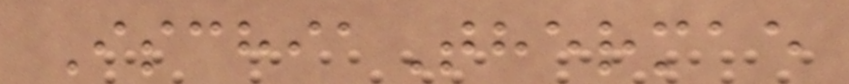IschiaThermae
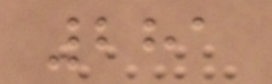281
